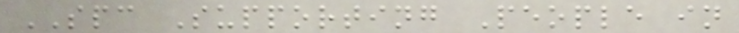SPC Supporting People in
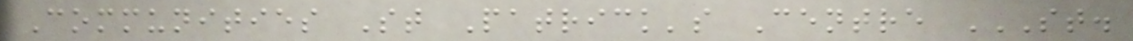Communities St Patrick's Centre ST.
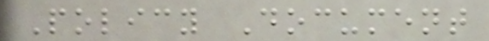Policy Document
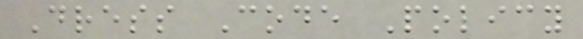Dress Code Policy
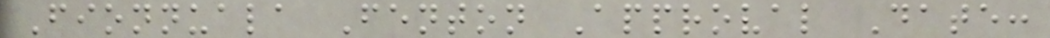Fionnuala Fenton Approval Date:
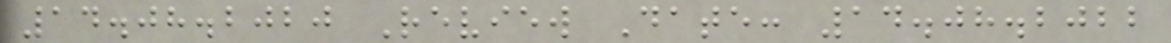14.08.2020 Review Date: 14.08.2022
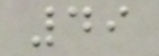49
